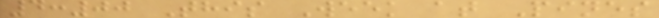4:00 This Week at Pines
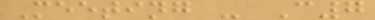Meeting - C7
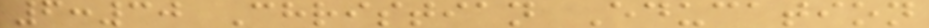6:30 Christian Education
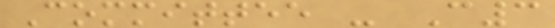Committee - C3
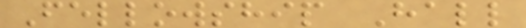Fellowship Hall
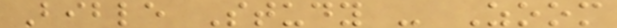Bible Study - Zoom
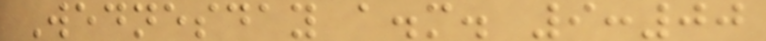Wednesday a.m. 9:00
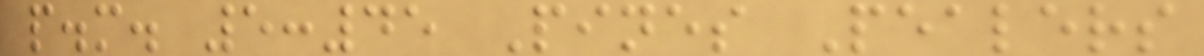p.m. 5:45 Pines Pealers
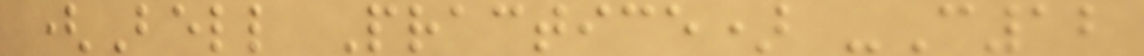(Bell Practice) -C12
